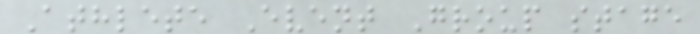Athlete Event Group stage
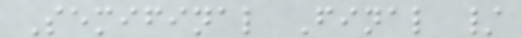Semifinal Final /
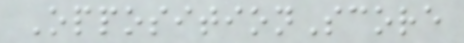OppositionScore
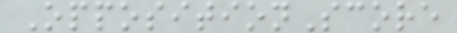OppositionScore
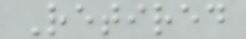Retired
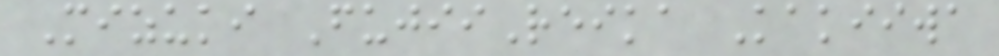Mizuki FujiiReika Kakiiwa
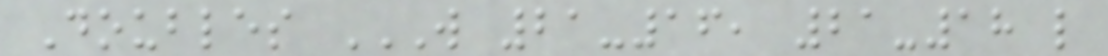Doubles W 21-16, 21-18 L
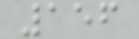156
